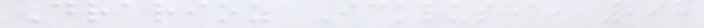Drarioz Icklusha, 298
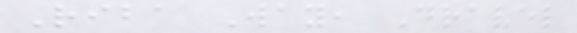Riba Way, Dravel
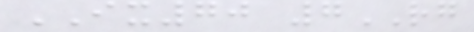IX70 7RG
